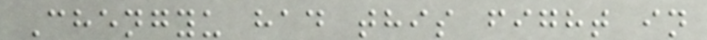Chengyu had this fight in
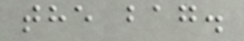the bag.
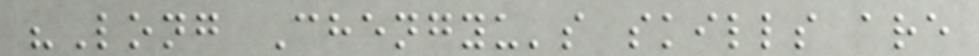"Long Chengyu's skills are
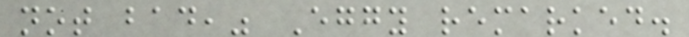not bad," Eggy remarked.
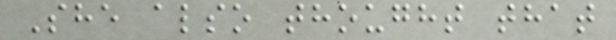She also thought that
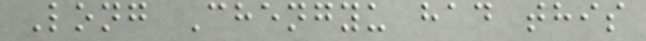Long Chengyu had this
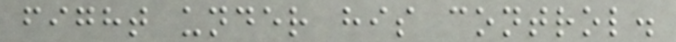fight under his control.
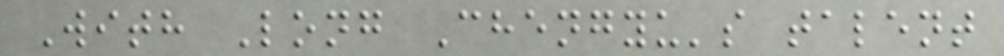With Long Chengyu's talent
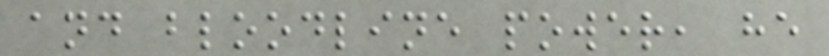and bloodline power, he
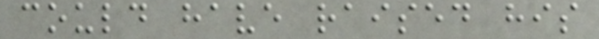could have raised his
